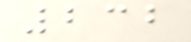232
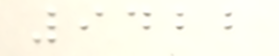9422
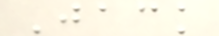Jack
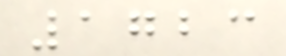1723
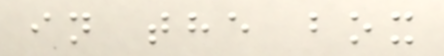in the box
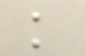k
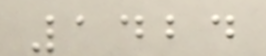1424
